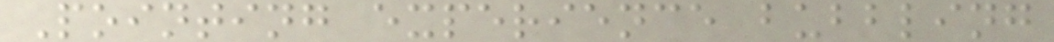Pointing experience bubbling
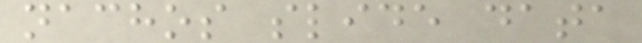nachos slide data
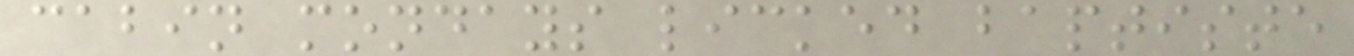cabin mondays licked baptiste
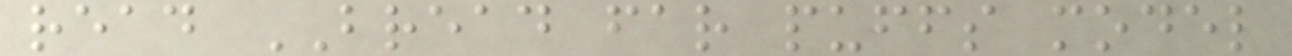read BREAD far puffs model
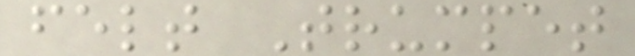felt Trumpet
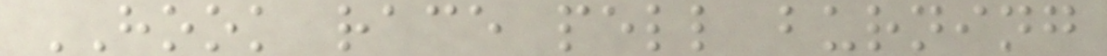HOOK race pell burning
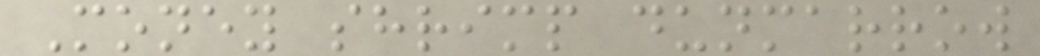Money shrimp dunmarrow
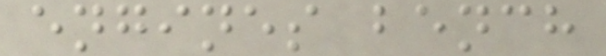engines bench
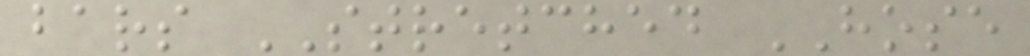bars STRETCHED HOSE
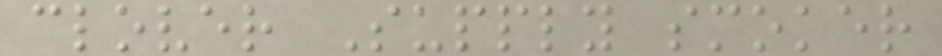clover Supply smoker
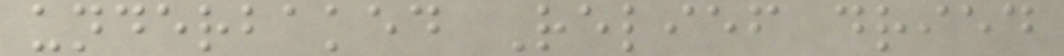underbaked Relief dried
